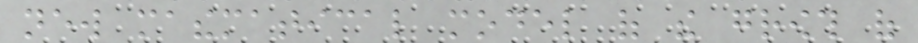new mathematical model of the growth of
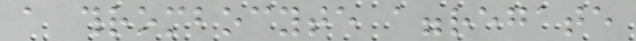a thrombocyte aggregate
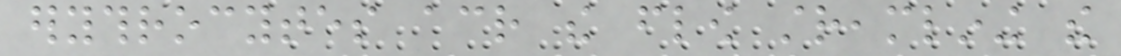erythrocytes across the flow streamlining the
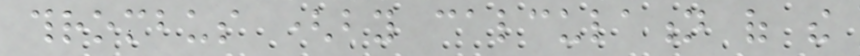thrombus (by calculation of the
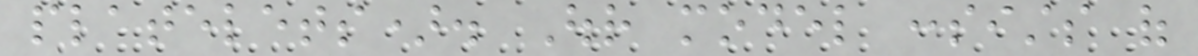platelets). Our model consists of
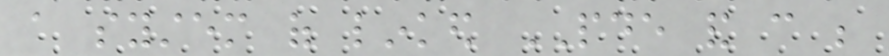a system of linked PDE and can be
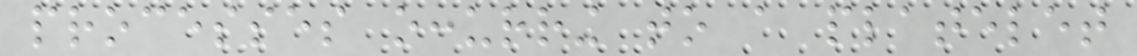processes occurring to a platelet
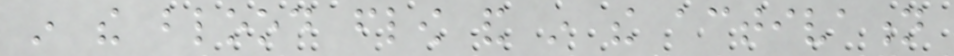in the blood flow and in the activation
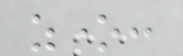zone:
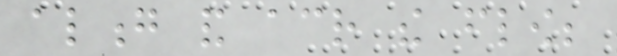along and across the flow;
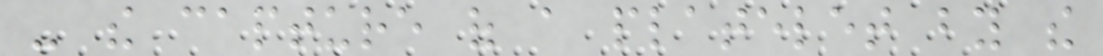- the capture of a platelet by the
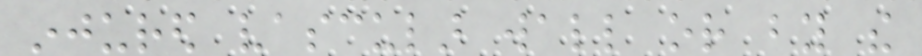injured vascular wall or by the
